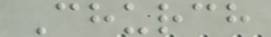Church
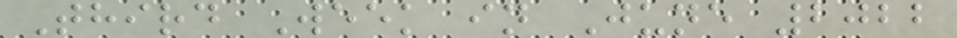Third Week in June 2022
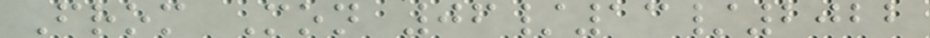From Mon 06/13/2022
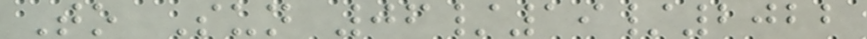To Sun 06/19/2022
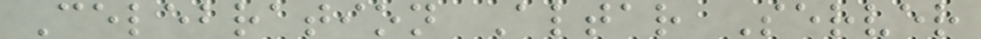Celebration Altar Server
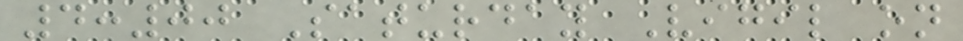4:00 Saturday Vigil on
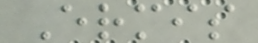Ermis
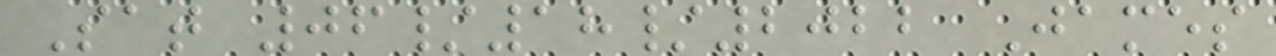Sat 06/18/2022 James
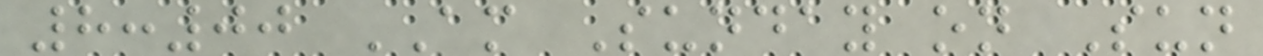8:00 AM Sunday on Sun
